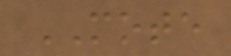MOTE
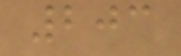203
